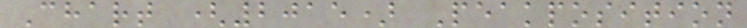Chart (2015) Peakposition
